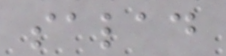salad
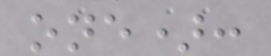one):
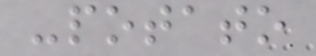-potato
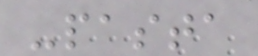-pasta
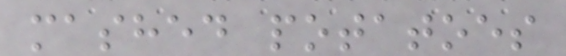mashed potatoes
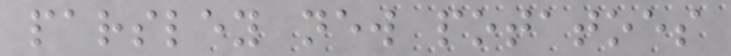parsley new potatoes
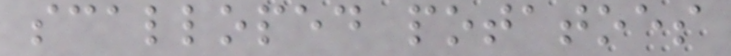scalloped potatoes
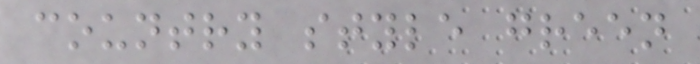country style green
